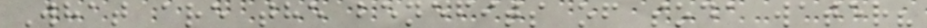What are the benefits of soda water?
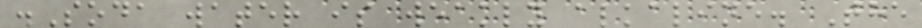.Soda water is weakly alkaline. The
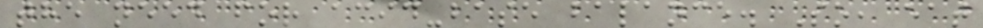the need for acid-base balance. So, eat
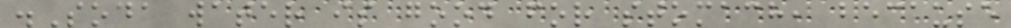.Soda water is good for stomach, because
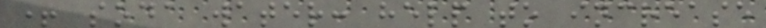+ soda water: help to increase
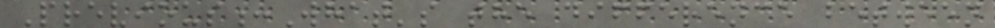Previous:What's the difference between
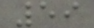59
